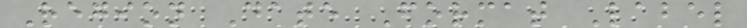Region Date Format Label
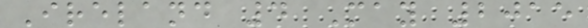Ireland 4 May 2015
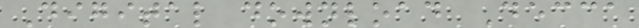Digital download Decca
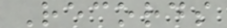Records
